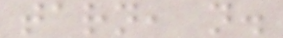tarn, n.
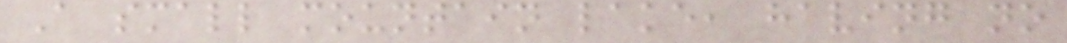A small mountain lake, having no
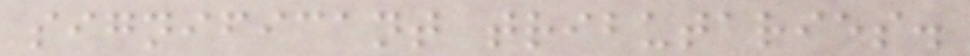significant tributaries.
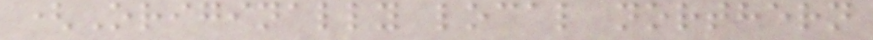(Originally local northern
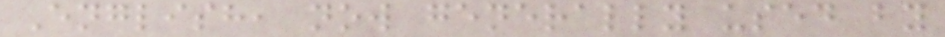English, now generally used by
